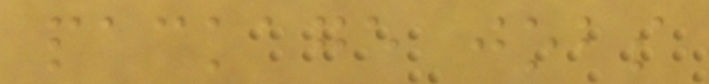package jobs
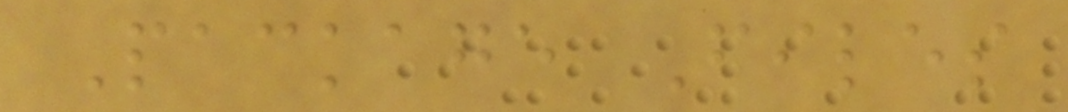Package Files
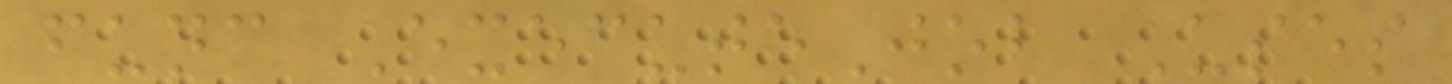func ExecuteJob Uses
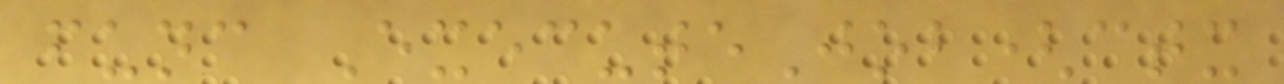func ExecuteJob(ctx
